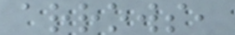arrows,
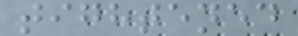tightened
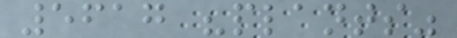5617 "plants"
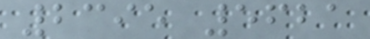2395 5621
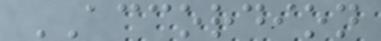ACCORDION
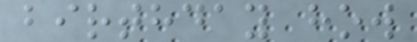birthday how
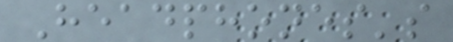Headphones's
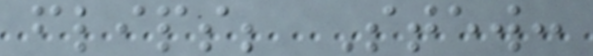flips; Stew:
